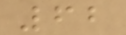62
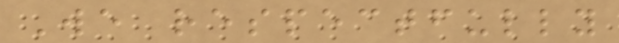We respectfully
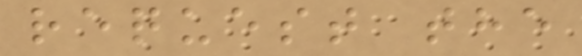request the
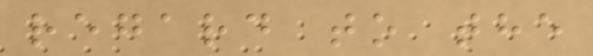regard to the
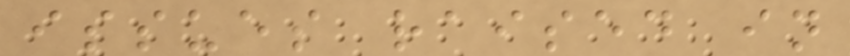issues raised in
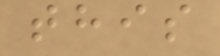this
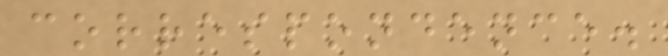correspondence.
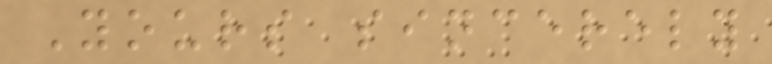Yours sincerely
